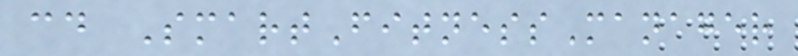cd SmartFitnessManager
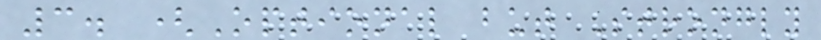3. (Optional but Strongly
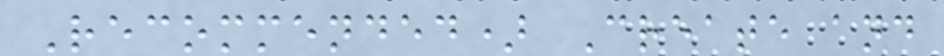Recommended) Create and
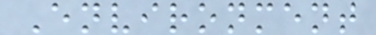Environment
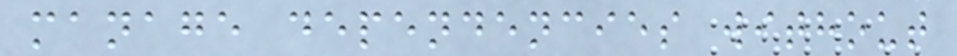manage dependencies without
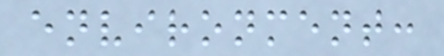environment:
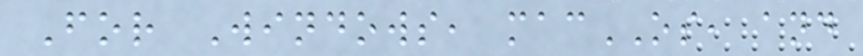For Windows, macOS, and
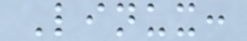Linux:
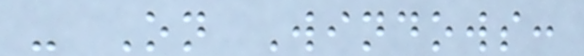- On Windows:
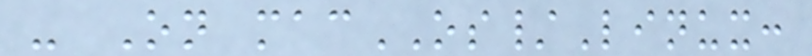- On macOS/Linux:
